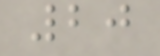20
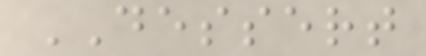DESSERT
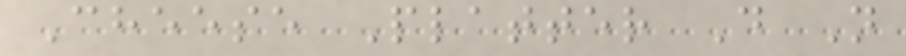Cheese Platter D N
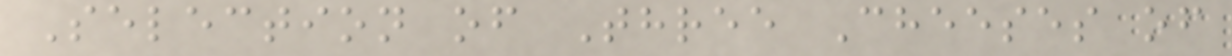Selection of Three Cheeses of
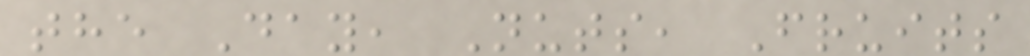the Day, Nuts, Fruits
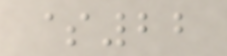$22
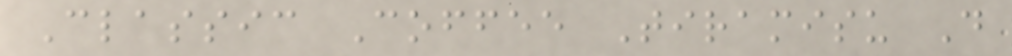Classic Coffee Tiramisu D
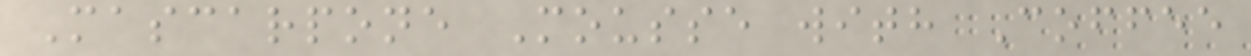Mascarpone Mousse with Coffee
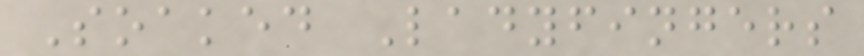Soaked Ladyfingers
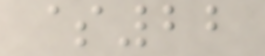$22
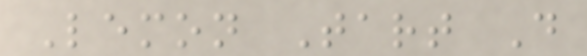Lemon Tart D
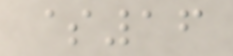$16
